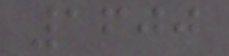1600
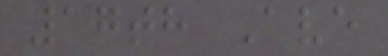17th Ave
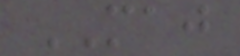MAJ
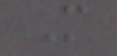M
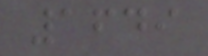1649
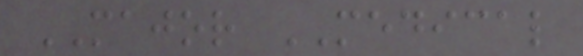MAJOR MEDICAL
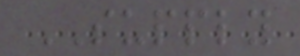SUPPLY
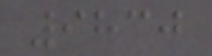9830
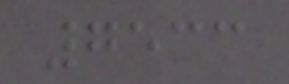7533
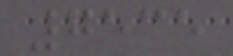7535
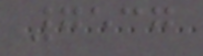7537
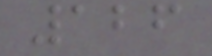126
